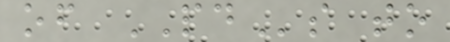of PDs to
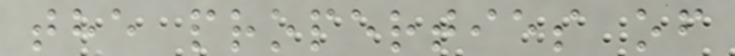the properties of
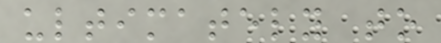ultimately to
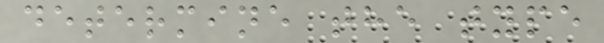determine the type
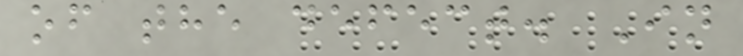of the defect. In
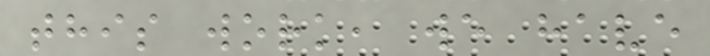this work, we have
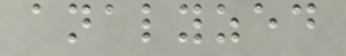analyzed
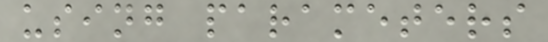using parameters
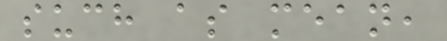such as mean,
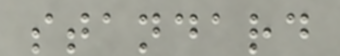standard
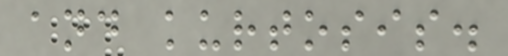and kurtosis.
